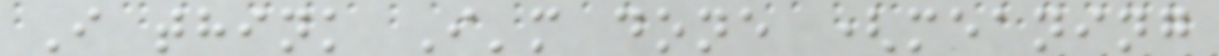I think I'm done (meaning
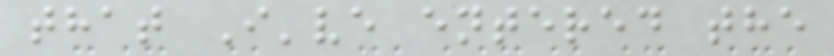that I've entered the
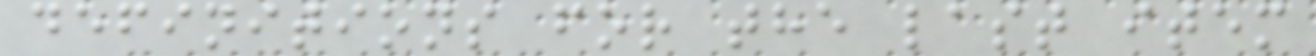definitions for the last item
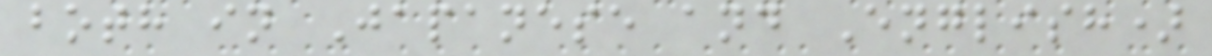both in Japanese and English)
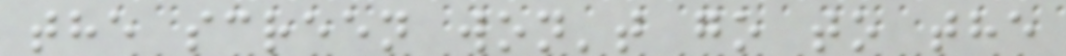the screen won't go to the
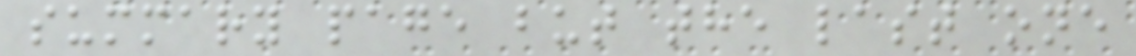summary page but the last one
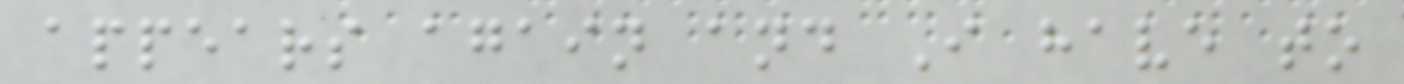appears again and I have to
